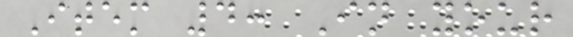Item 4: In your
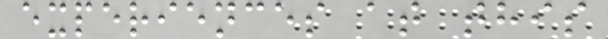experiences at this
